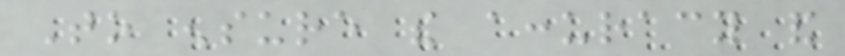To ensure the accuracy and
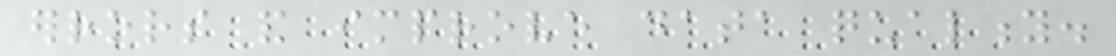errors and improve data quality.
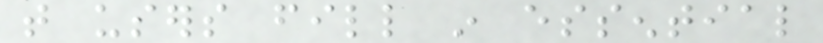that users fill in essential
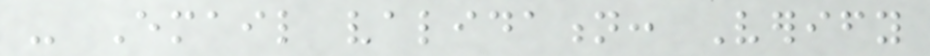- Email validation: Verify
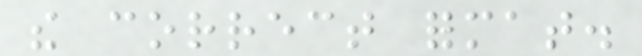the correct format.
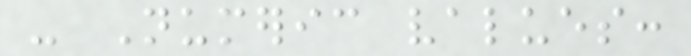- Numeric values:
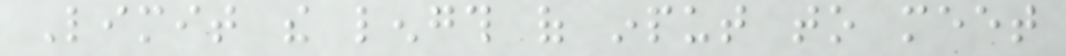Limit the length of input to meet
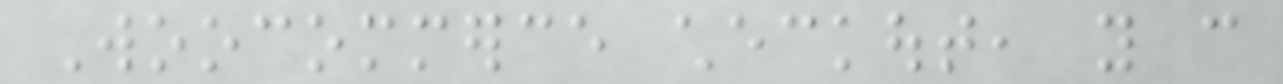Woocommerce checkout, you can
